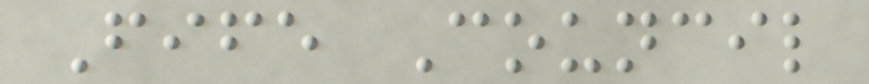Fife Council
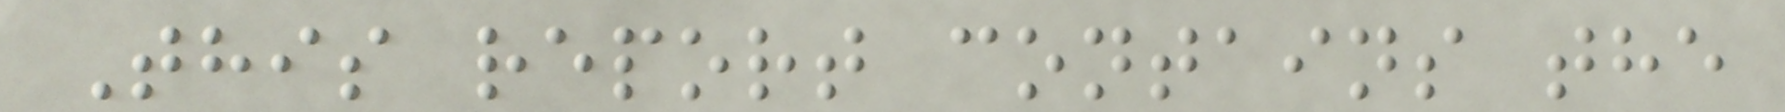This report contains the
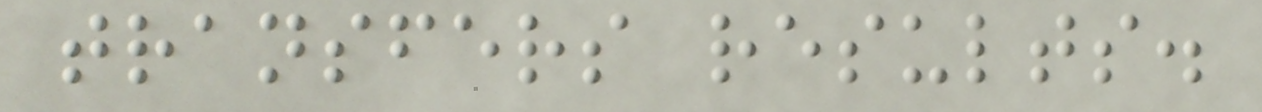transfers results.
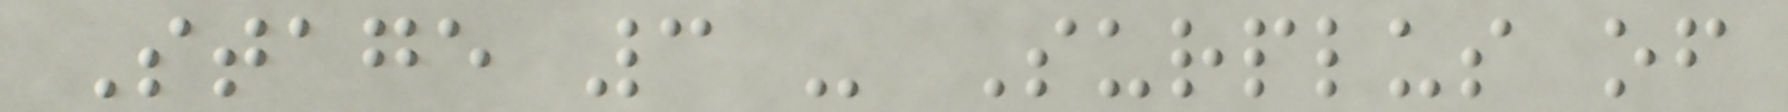Stage 3 - Surplus of
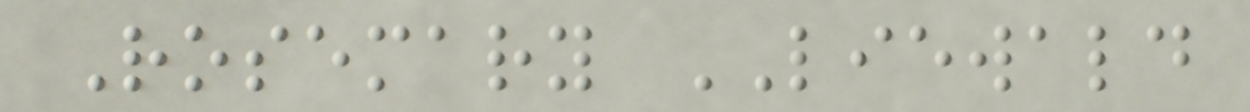Rosemary LIEWALD
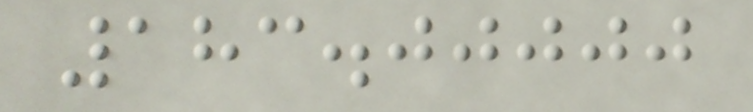183.00000
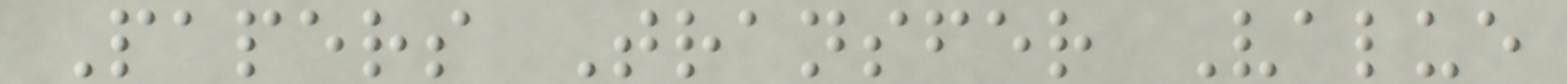Papers Transfer Value
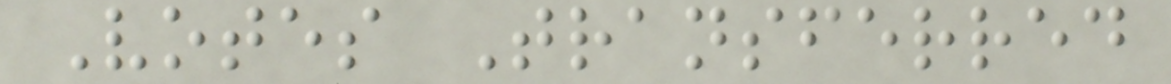Votes Transferred
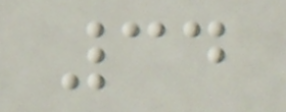34
